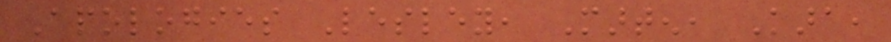Apologies Lesley, Marten, Kara,
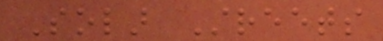Solar Streets
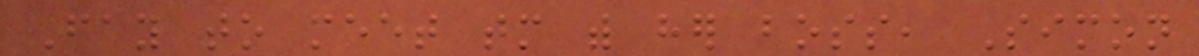Fay to meet tomorrow with her boss, Simon
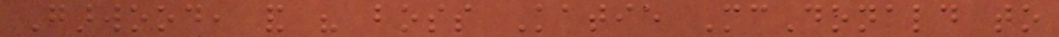Garwood, and his boss Katie McDonald to
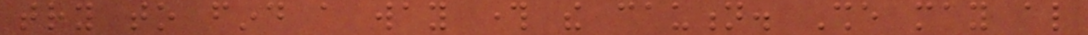try to find a way through the caution. She may also
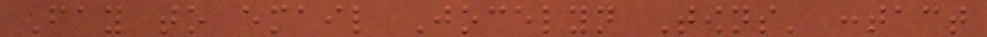Fay to email Jocelyn Towns' contact
